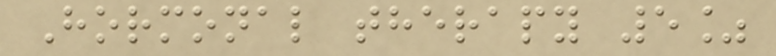Hormonal therapy 5%
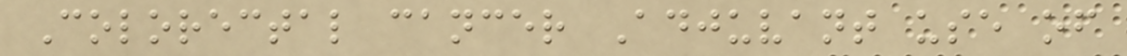Colorectal cancer Adjuvant use of
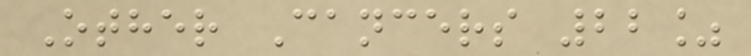Other Cancers 22%
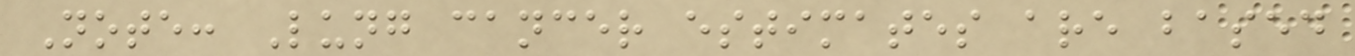Note: Lung cancer estimates are based
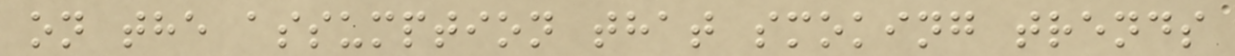on the assumption that smoking trends
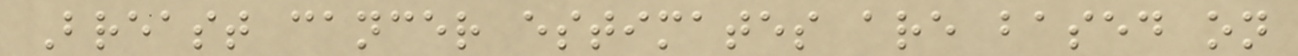Breast cancer estimates are based on
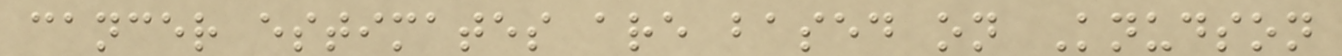cancer estimates are based on Knudson
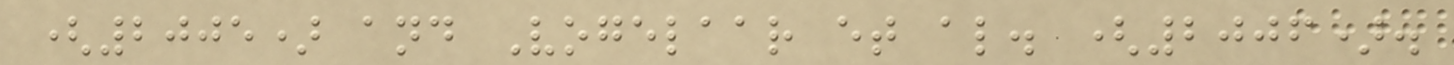(2005) and Vogelaar et al. (2006).
